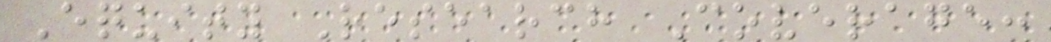Equity Research Coverage:
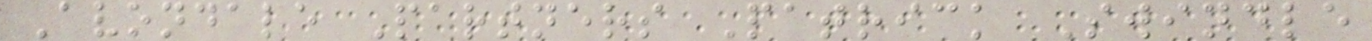Avondale Partners Patrick Swindle
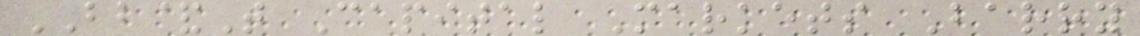BB&T Capital Markets Barry
